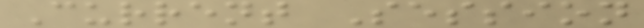Current Session
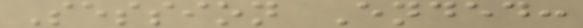Session Ended:
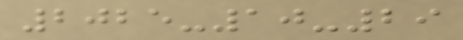2025-10-29
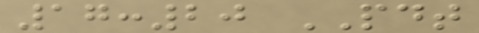17:20 PDT
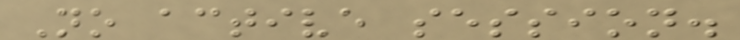No active session.
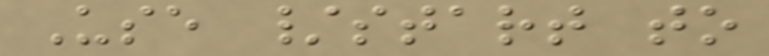Use /start to
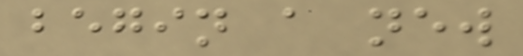begin a new
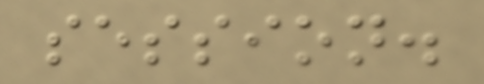session.
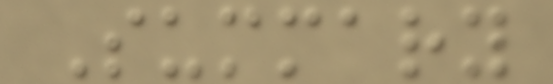Summary
